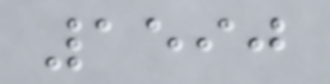1590
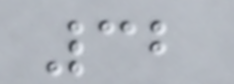32
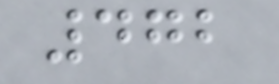472
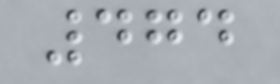474
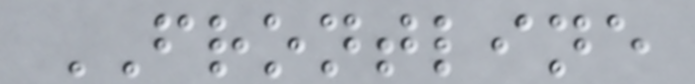FRONTLINE
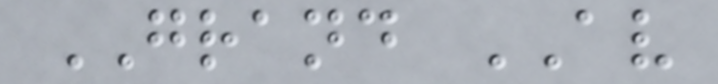GRAND AV
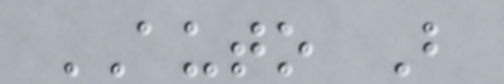AUTO B
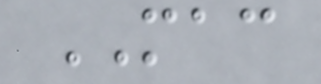MAC
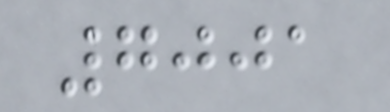7001
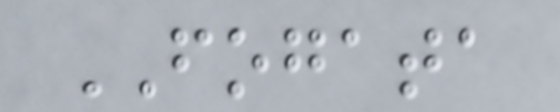FOGATA
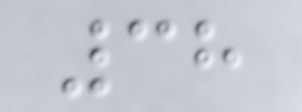38
